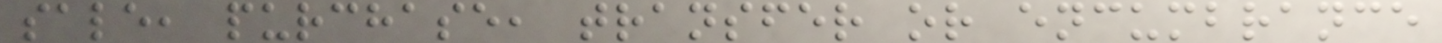sale, purchase, transfer or encumbrance
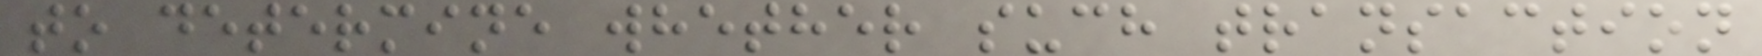to determine whether such transaction
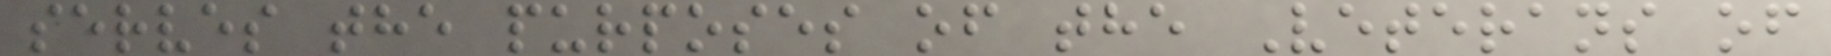serves the purposes of the Veterans of
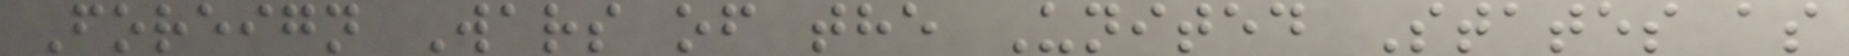Foreign Wars of the United States as
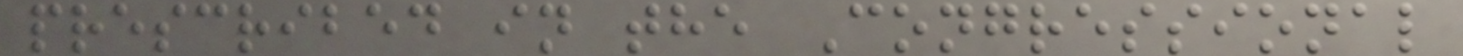prescribed in the Congressional
